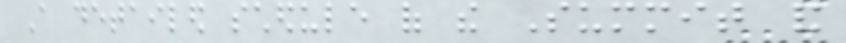A detailed schedule of the Summit and
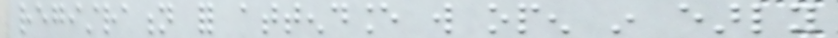registration for attendance will open in early
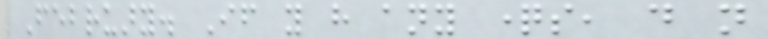February. If you have any questions, do not
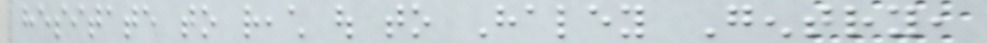hesitate to reach out to Haley Gentry,
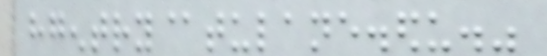hgentry@tulane.edu."
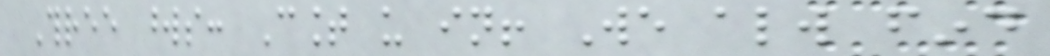Three words: Count us in! We always find
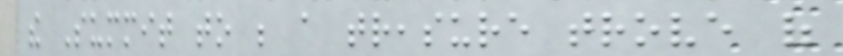the Summit to be a treasure trove of
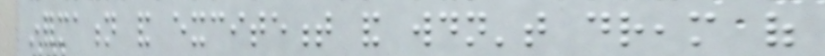information and excitement and wouldn't dream of
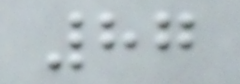87
